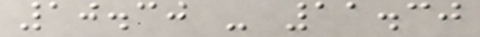10.30 - 11.30
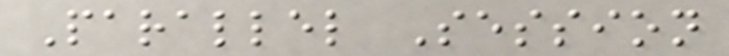Parallel Session
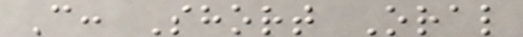C: Short Oral
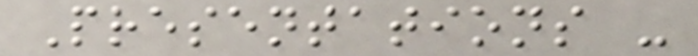Presentations -
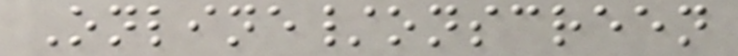Online/onscreen
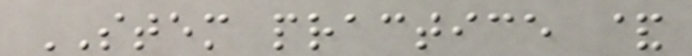STEM practice &
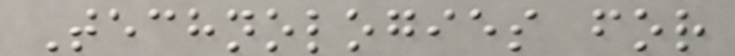Technologies for
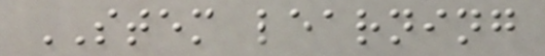STEM learning
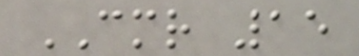CMR 15
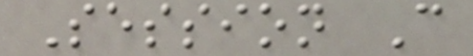Session C
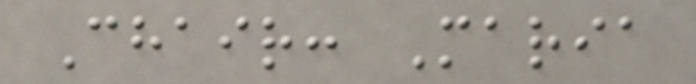Chair: Maria
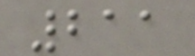211
